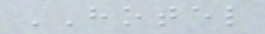HOTEL
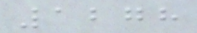1278
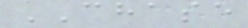CHASE
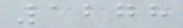1278
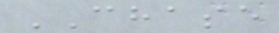CHASE
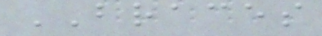BRACES
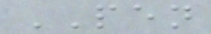PEN
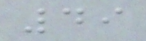49
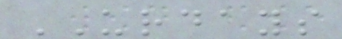URDAYS
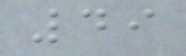49
